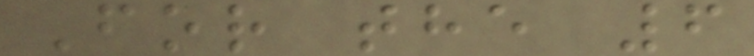For the 6
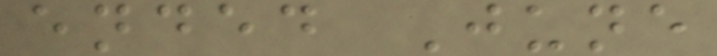ended June
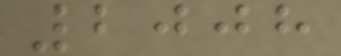2008
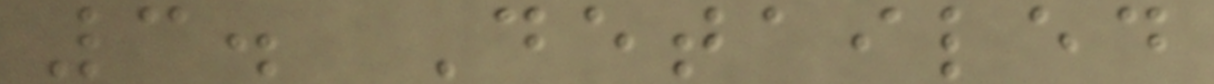3. Detailed
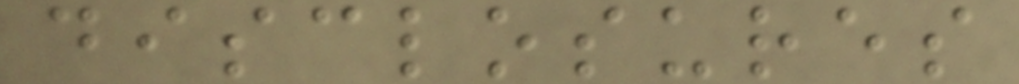disclosures
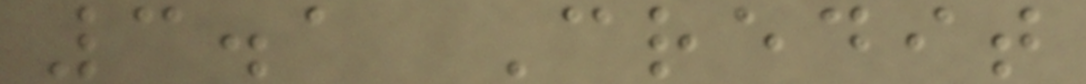3.1 Credit
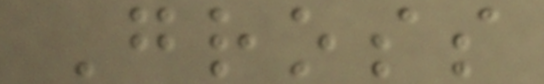Gross
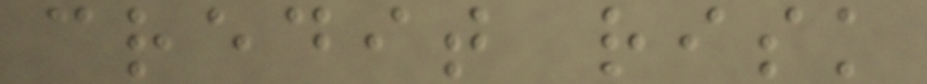credit risk
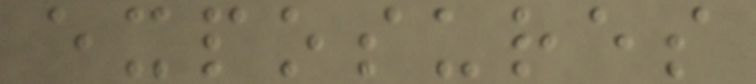exposures
